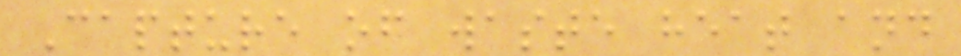Capture of waste heat and
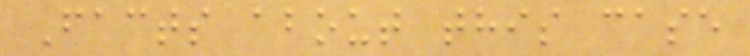Facts about this case
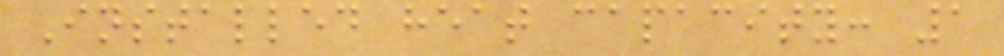Installed heat capacity: 1
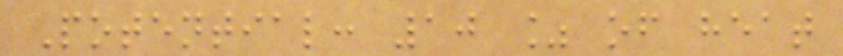Potential: 10 % of heat
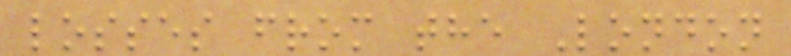losses from the London
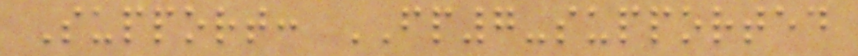Support: FP7-supported
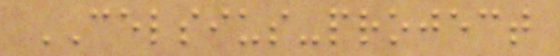CELSIUS-project
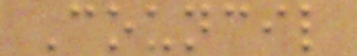Council
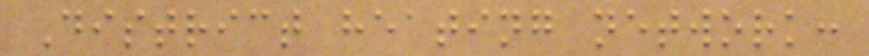District heating network:
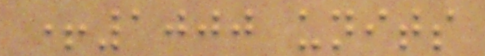+1000 units
